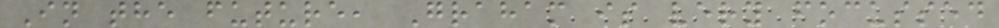In the future, Graham is very focussed
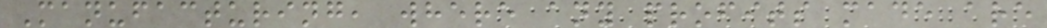Manufacturing, where any profits made are
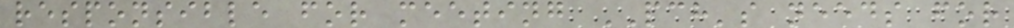responsible for meeting PCH's needs for
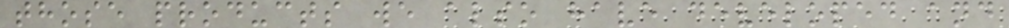those products we also have developed and
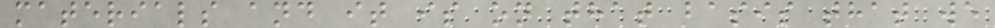materials and it is on that basis that we
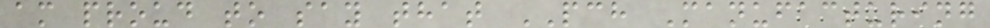am proud to say that PCH Manufacturing
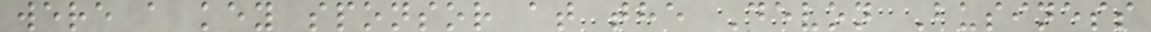were a key sponsor at the Devon Business
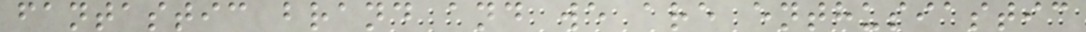fantastic brand and we are enthusiastic
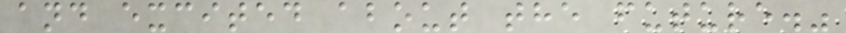and excited about the future."
